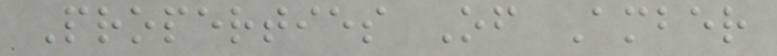Properties Of Amber
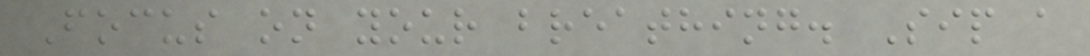Focus on your breathing. Sip a
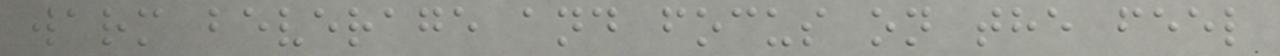warm beverage and focus on the feel
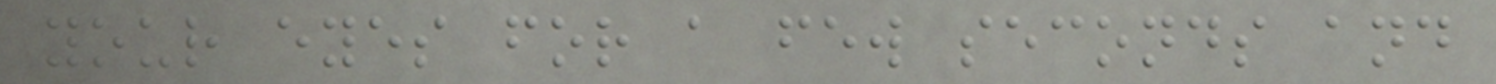your eyes for a few seconds and
